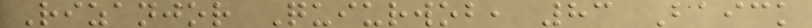Rizanjor Quiurwob, 83 Baick
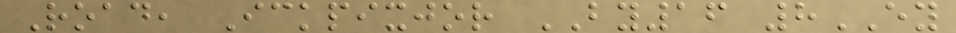Road, Ickpixjor BY16 8EY
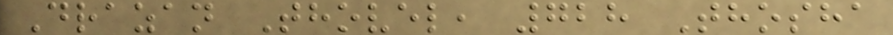Drazan Thovel, 728 Thosha
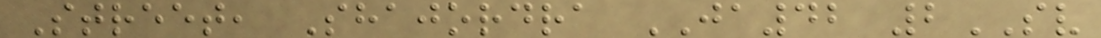Street, Shajordra JA42 2SV
